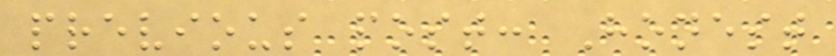previous post: Honest
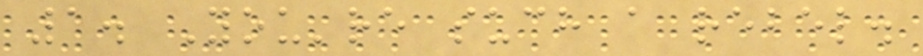1. You're such a rebel.
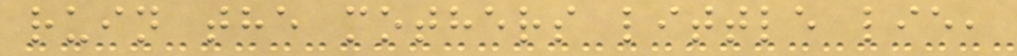ruin the mothers little lie,
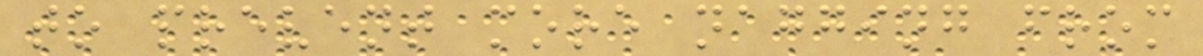to prevent more nagging from
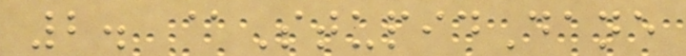2. @StupidDane
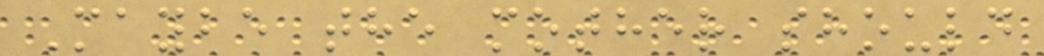Maybe the mother should
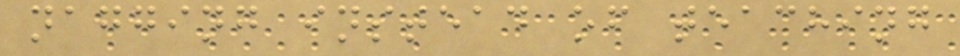nagging instead of teaching
